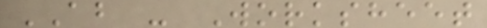AB - Worksheet
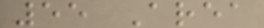55 Area
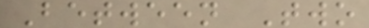Between Two
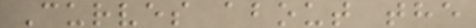Curves about the
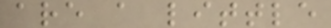are a little
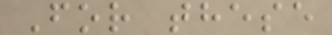For these
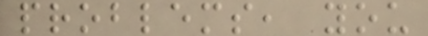problems, you
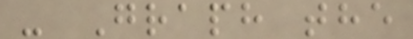- Graph the
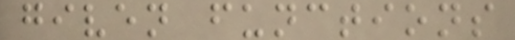given functions
